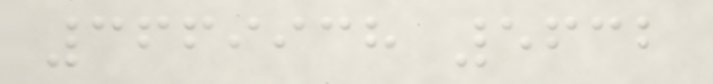3669938 5632
